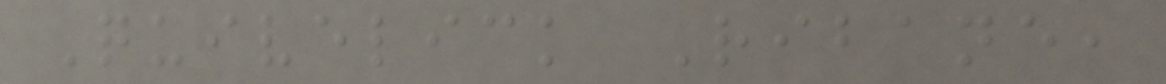Quivelick Ribane,
